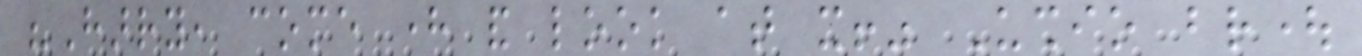"Harry, come here and look at it!" Ushio brought
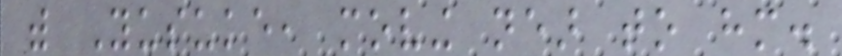with Yusuke, moving near to him.
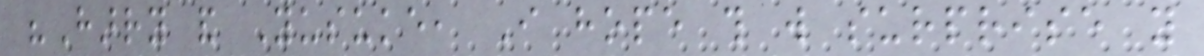"Harry and Yusuke, I hope this will surprise you
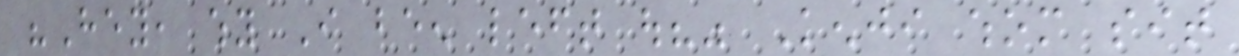"Hey, why I been left out?" Kenji whom sit
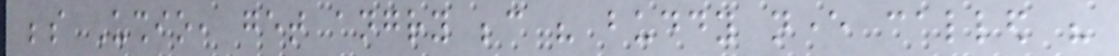beside Ushio, get angry because his buddy never called his
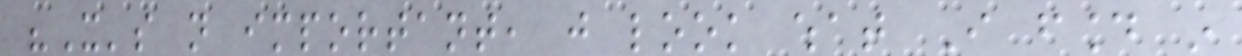"It's not important, just look what I found in
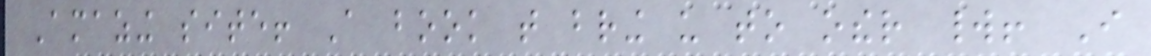Amazing site! A book that bring us to other world! I
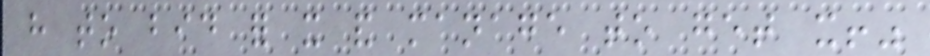have to bid for it and manage to get it!"
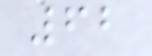62
